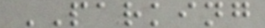PARKING
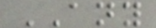ANY
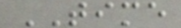TIME
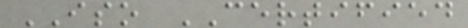ISO CERTIFIED
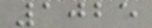1025
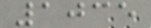1035
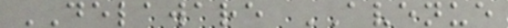DELAWARE AVENUE
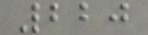220
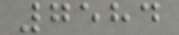7584
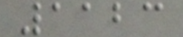1123
